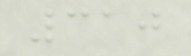310
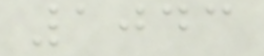1043
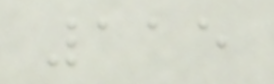115
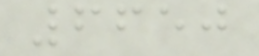6650
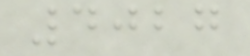4027
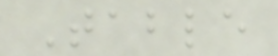Table
